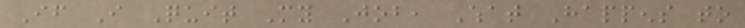If I Quit My Job, What Happens to
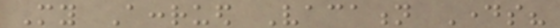My Accrued Vacation Days?
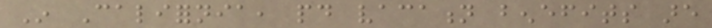In California, paid vacation benefits are
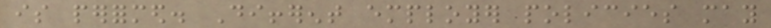is performed. Different employer policies may
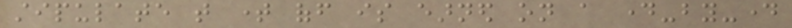stipulate that time off is earned on a day-by-day
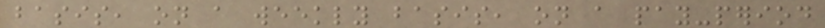basis, on a weekly basis, on a pay-period
